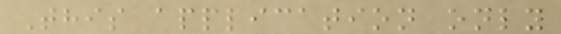This application only
